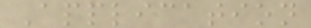Application
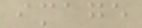image
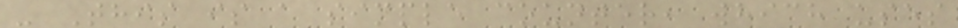- This is a simple counter, which uses
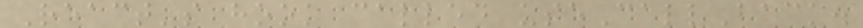React's hook called useCallBack.
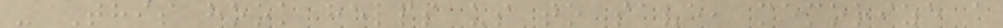- This hook helps us to save, memorize a
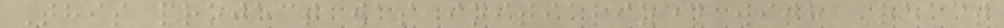This project was initialized with React
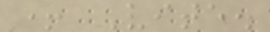+ Vite.
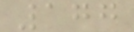177
